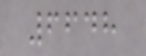6648
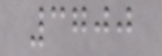3700
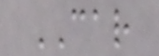CAR
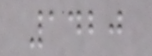1420
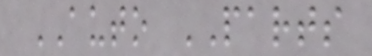AUTO PARTS
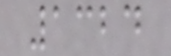1324
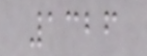1326
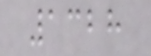1328
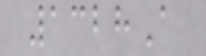1328A
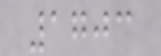1703
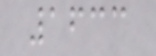1633
